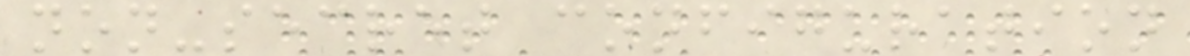non-secret configuration
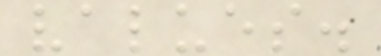values.
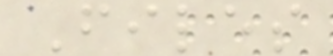Files
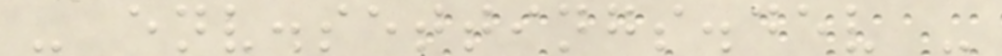- env.settings.dev -
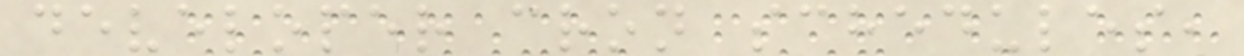developer cron schedules,
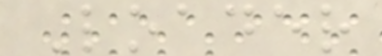Loader
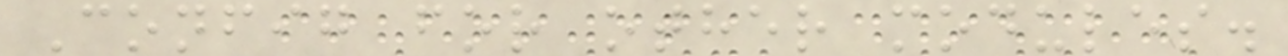Config for other modules.
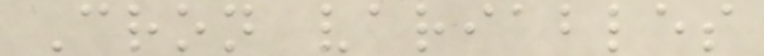Cron variables
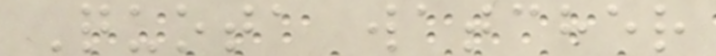Quota watcher
